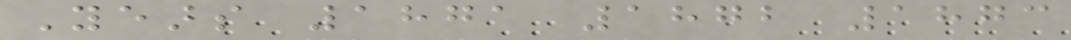Years 1871 1872 1873
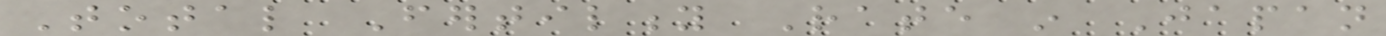Total Fertility Rate in Japan
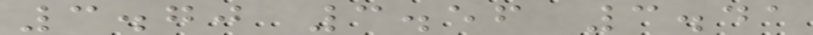3.70 3.56 3.41
